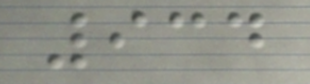934
